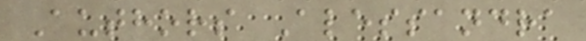Authors Alessandra
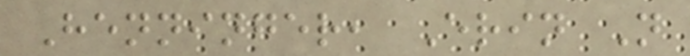Henninger, Erin N
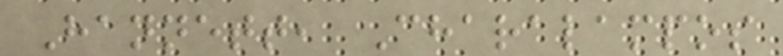Hannett, Charalampos
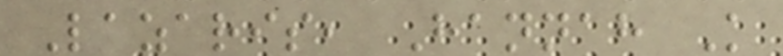Lazaris, Hannah K
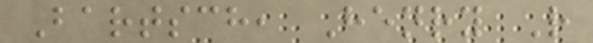Bartsch, Henry R
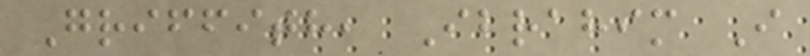Griffith, Ibrahim I
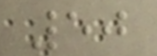50
